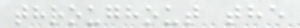throughout the
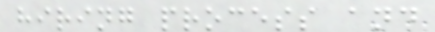hiring process and
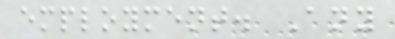employment. Any
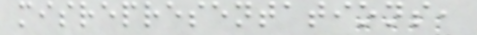misrepresentations,
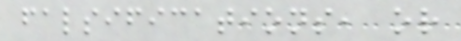falsifications, or
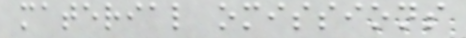material omissions
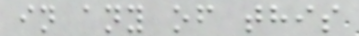in any of this
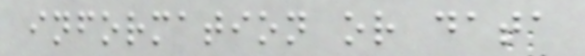information or data
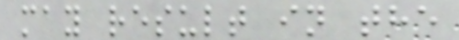may result in the
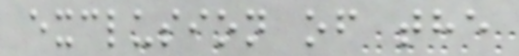exclusion of the
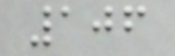106
